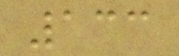133
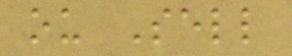ou Sell
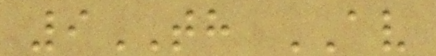9TH AV
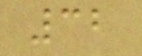32
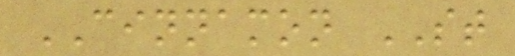CINNAMON ST
